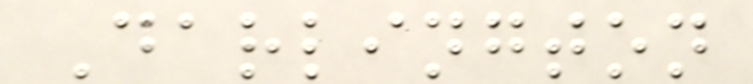Darlington
